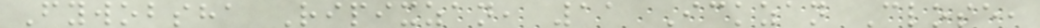Fywobsha Ripixzan, 11 Ickzan Close,
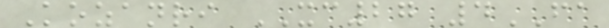Kozanri XC27 4FA
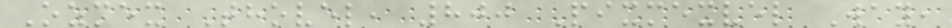Ozmex Thovel, 800 Pixmexvel Way,
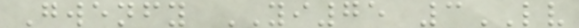Gwenfy YI75 3LV
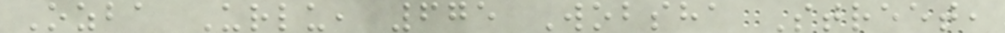Ozba Urlu, 675 Wobsha Street,
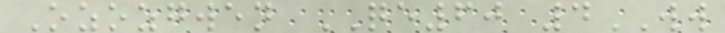Ozozgwen QE60 4WW
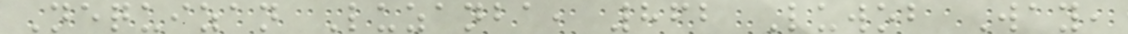Nequizan Luzanba, 862 Luwob Way,
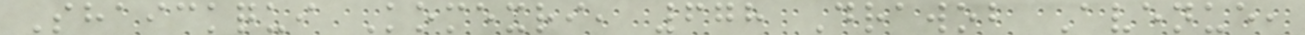Shaickqui Komexri, 678 Drawob Avenue,
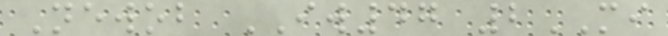Newob IW47 2MI
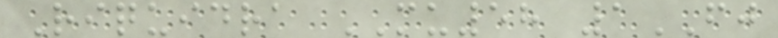Riquidra MU58 1FJ
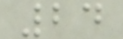24
